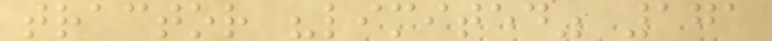tractor "limited" 171
